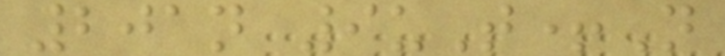201n 9uT+N
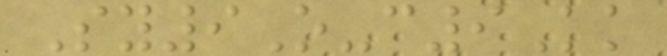Sy9O-c9Kk
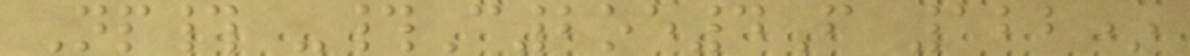Np# -#C2oe4F 122*
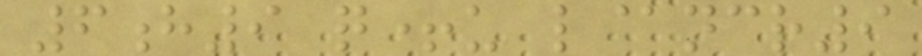6h9 q+u l@ncr9
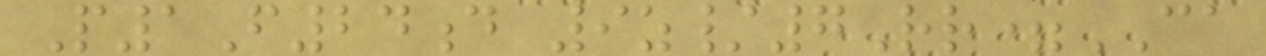P1F24d 9z/7Rr=CA
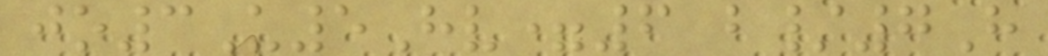jo3U5Hv=6 b/7H
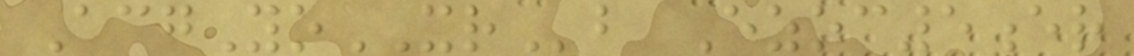AcgYoXRb Ezoc5er
